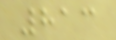813
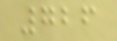726
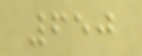650
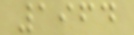1964
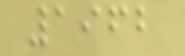1962
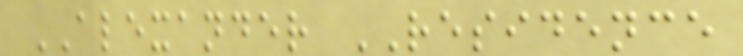ALEXANDER RESIDENCE
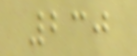230
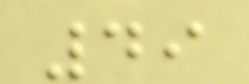49
